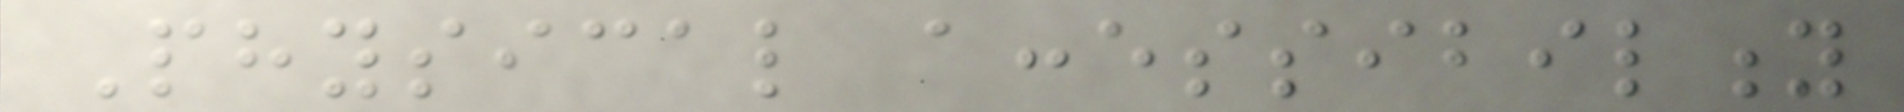Physical accessibility
